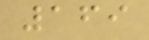169
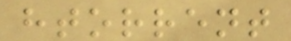htorrent
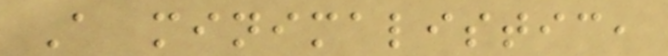A minimalistic,
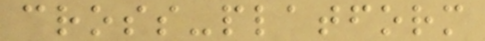cross-platform
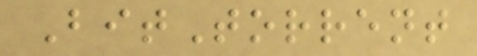BitTorrent
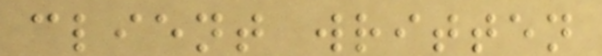client written
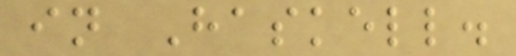in Haskell.
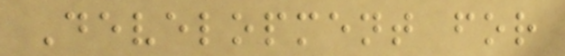Development for
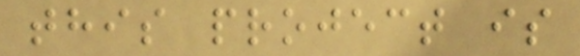this project is
